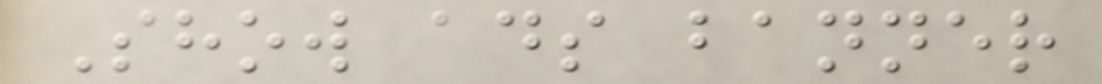Show ads banner
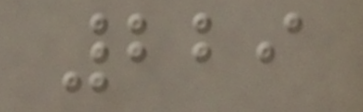229
